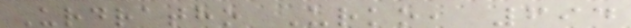Urdratho Urko, 694
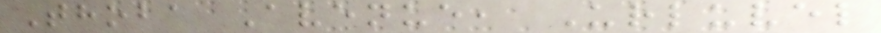Thoba Avenue, Urluvel
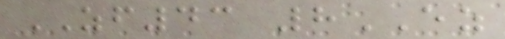ZF43 8EZ
